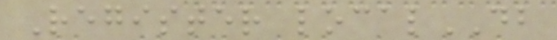Register localDB
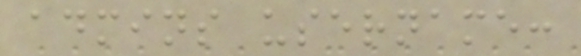admins username:
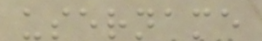username
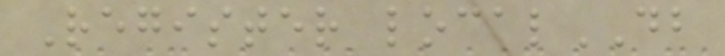Register localDB
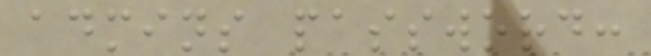admins password:
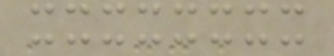xxxxxxxx
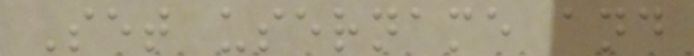Set username and
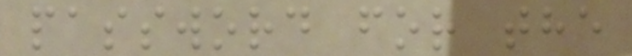password for the
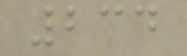234
